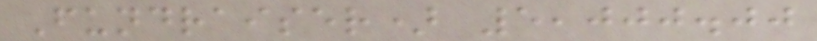Fundraiser) 5,000.00
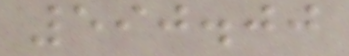590.00
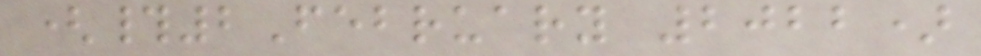(#2February 2022)
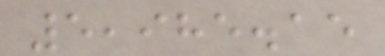5,985.15
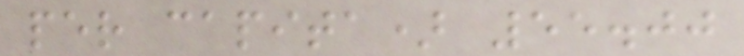per capita) 55.00
